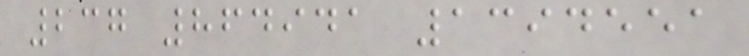237 864941 1394551
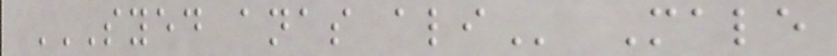SYED ANAS ALI Male
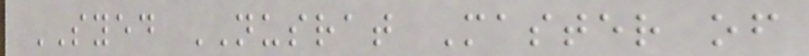SYED NUSRAT Master of
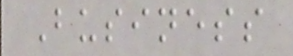Business
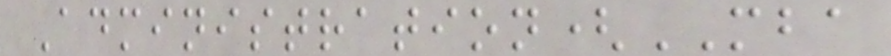Administration(MBA
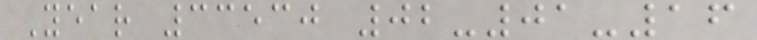Year 33530 02-01-16
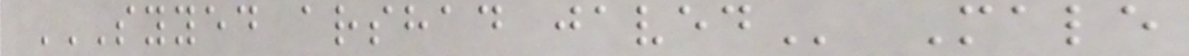SYYED ARSHAD JAVED Male
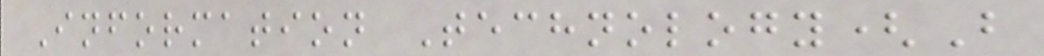Information Technology(B
